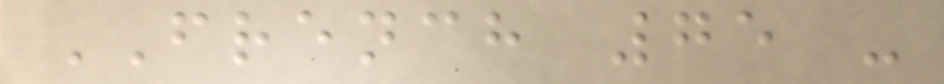FRENCH 75 -
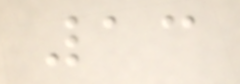13
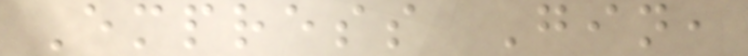Empress Gin,
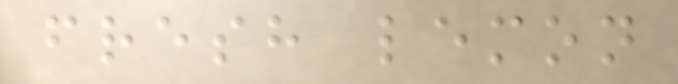fresh lemon
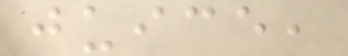juice,
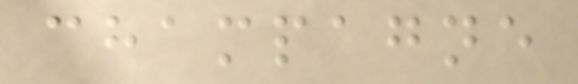champagne
